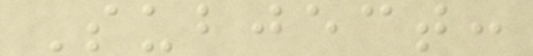Subject:
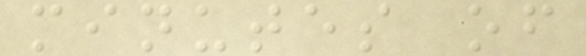minutes of
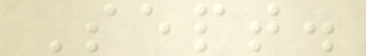Sept.
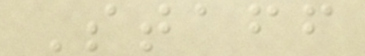Staff
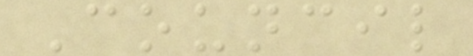Council
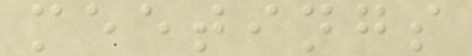meetings
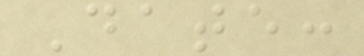Date:
